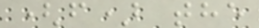(f) the
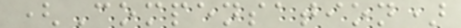(Compensation)
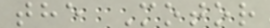the Motor
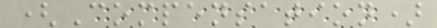(Compensation)
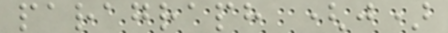paragraph (j)
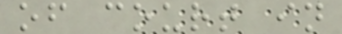of court in
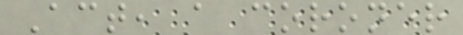Act, a coroner
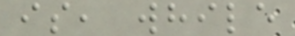is, while
